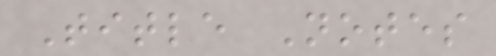Title Notes
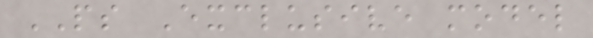PS Exclusive model
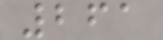261
